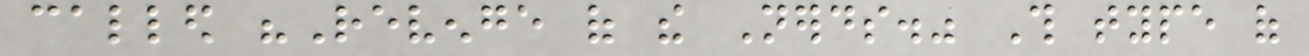called "Revenge of the Nerds." This type of
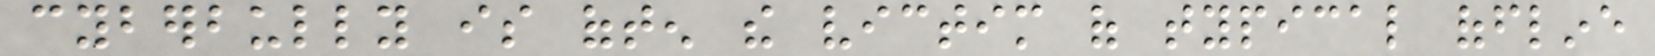cyberbully is often the victim of typical offline
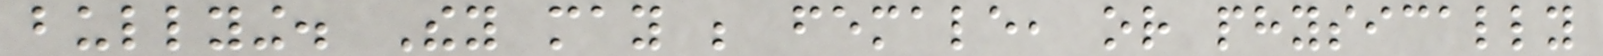bullying. They may be female, or physically
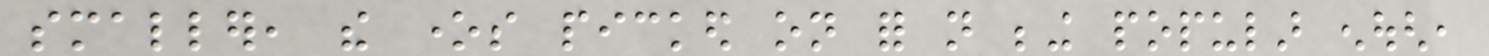smaller, the ones picked on for not being popular enough,
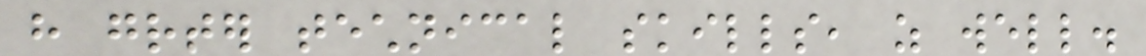have greater technical skills, as well.
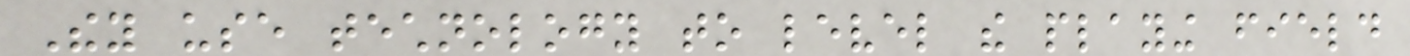They use technology to level the playing field
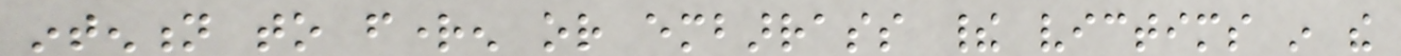intention to frighten or embarrass their victims in the
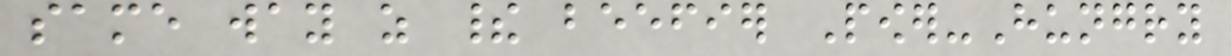same way as their beefier Power-Hungry
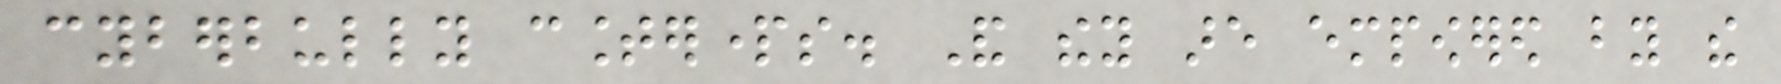cyberbully counterparts. And they are empowered by the
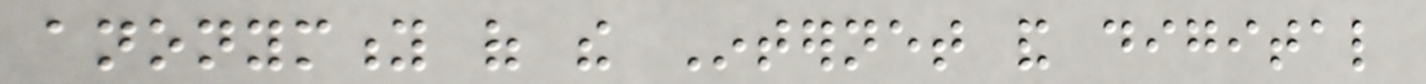anonymity of the Internet and digital
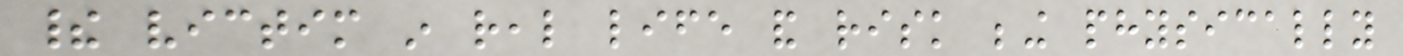their victim in real life and risk being physically
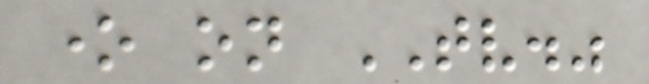one on TV."
